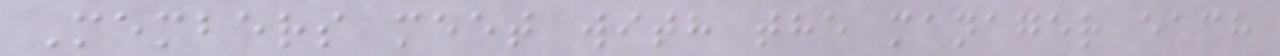Members meet with the manager each
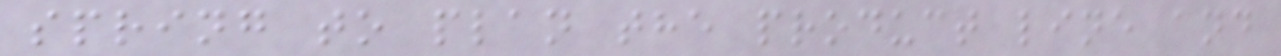spring to plan the product line and
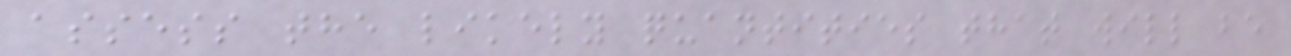assess the likely quantities that will be
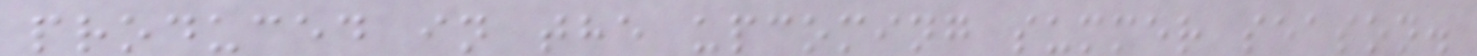produced in the upcoming summer season.
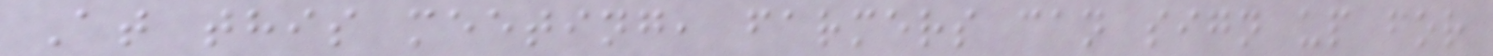At this meeting, farmers can sign up for
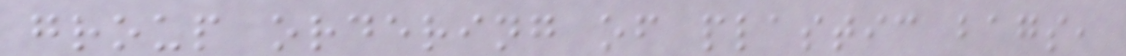group ordering of plastic bags,
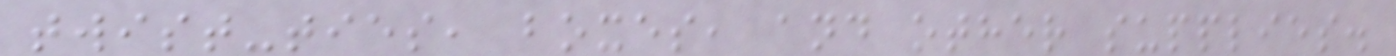twist-ties, boxes, and other supplies.
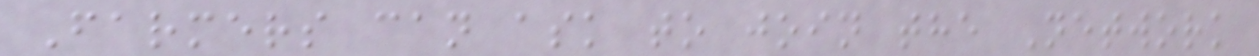Farmers can ask to join the Network
